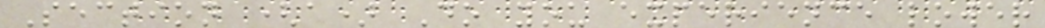Section (a) Do you experience lower
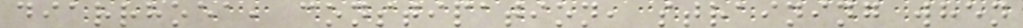diarrhoea, constipation, straining when
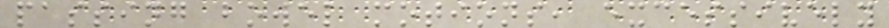passing bowel motions, excessively
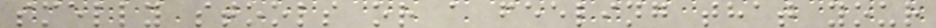smelly stools or a feeling that your
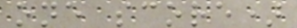one score)
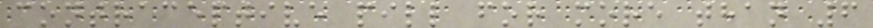contraceptive pill for more than 6
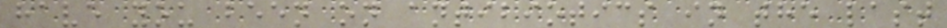have you been on antibiotics in the last
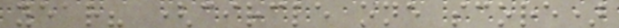year? (circle one score)
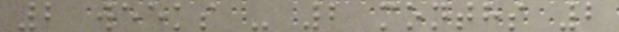2 weeks - 2 months 2
